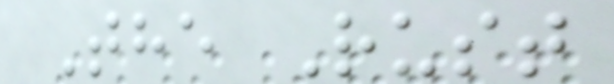The Rust
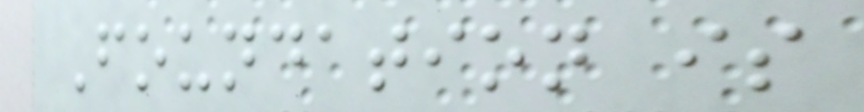Foundation is
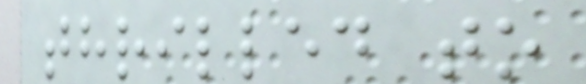thrilled to
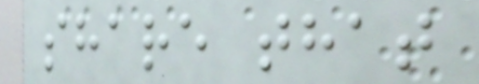share that
